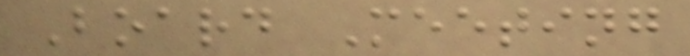Board Meeting
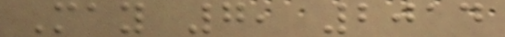May 7, 2014
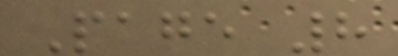Page 8
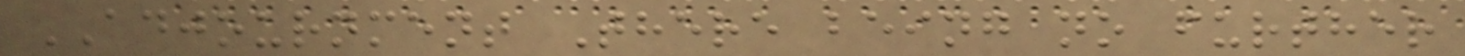ADJOURNMENT There being no further
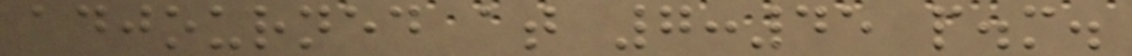adjourned at 7:45 p.m.
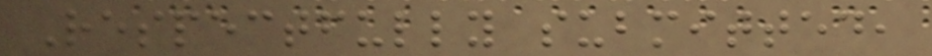Respectfully submitted,
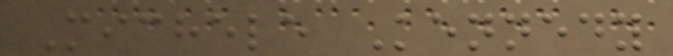Michele Kennedy
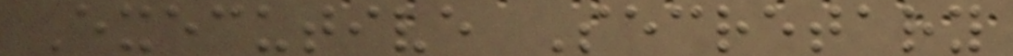Executive Secretary
